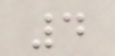4
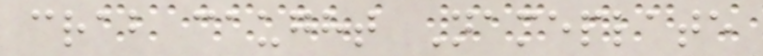crab caught Nameplate
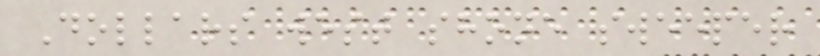Dollars west shone sweeper
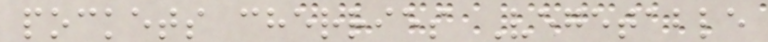pockets cherries Vegetable
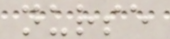nurse
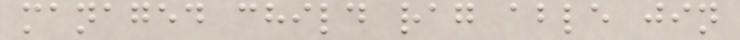managed child rag able jin
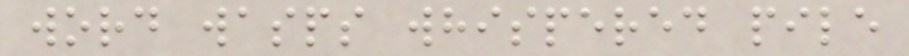word wasps whispered pile
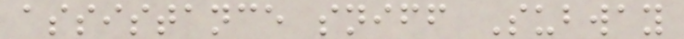assistance sniff Subway
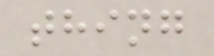thing
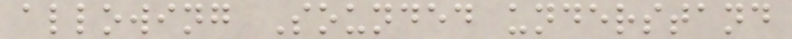allowing Sounded understand
